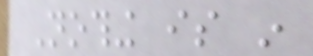Nothing is in
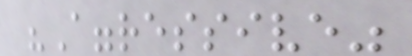"Aggressive"
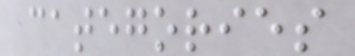categories
